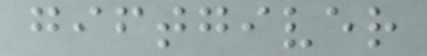giftgiver
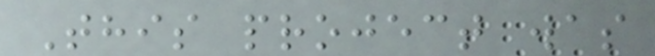This project was
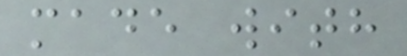made with
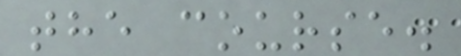the course.
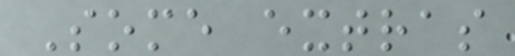Some extras
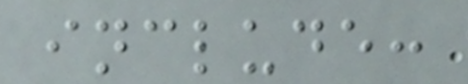include:
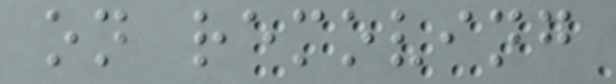on removing
